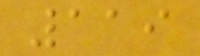119
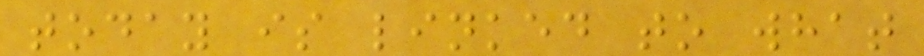today is linked to what
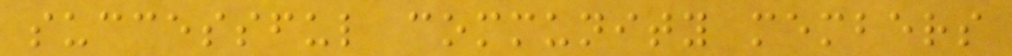successful community members
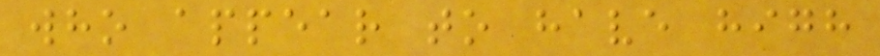who appear to have high
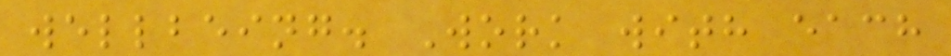wellbeing. Work with each
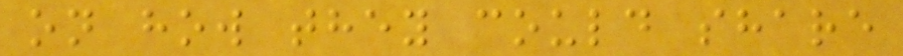on how they could share
